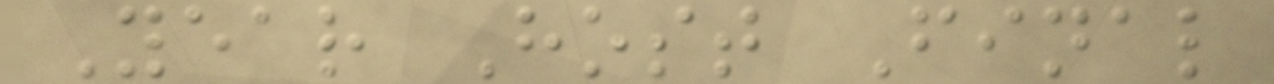Year Host Final
